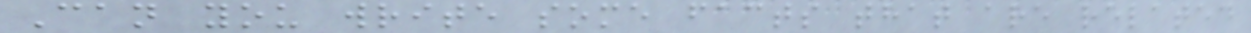Can you write some facts that are related
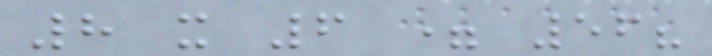8 x 6 = 56?
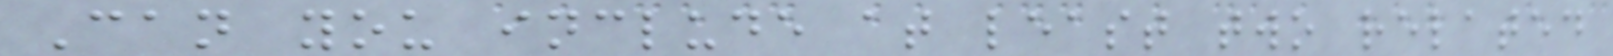Can you include at least two related
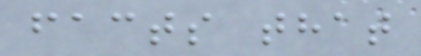facts that
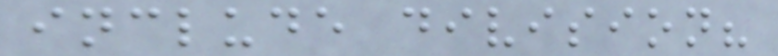include division?
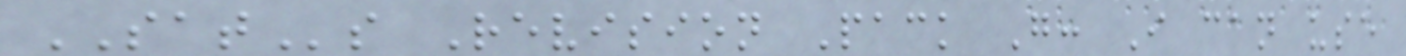SATs Revision Pack G: I can use
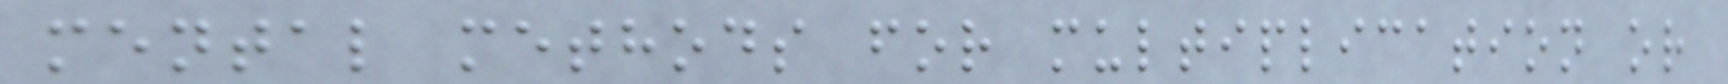mental methods for multiplication or
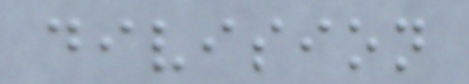division
